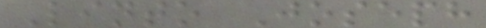Linto Joseph
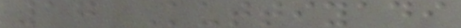17 Kuttiyadi
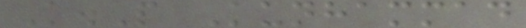K.P Kunhammad
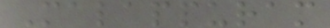Malappuram
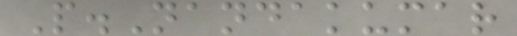P.Nandakumar
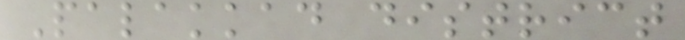Palakkad district
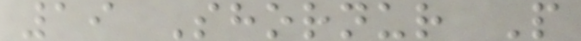19 Shornur P
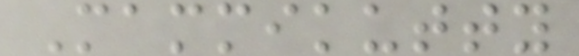Mammikutty
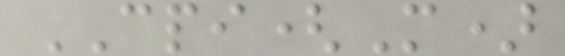CPI(M)
